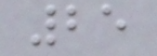25
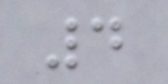4
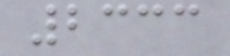2333
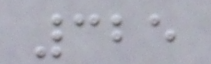325
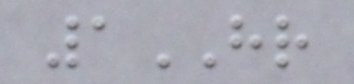1HR
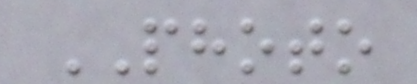PHOTO
